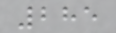285
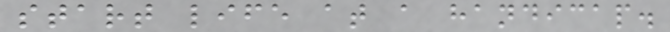start life at a handicap.
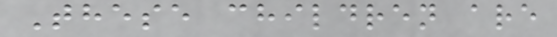These children are
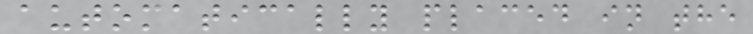automatically placed in the
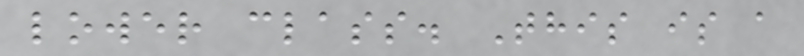lower class. This is a
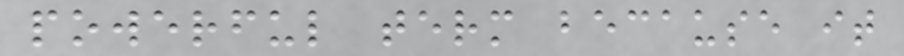powerful term because it
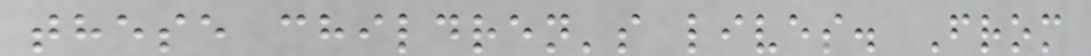these children's lives. From
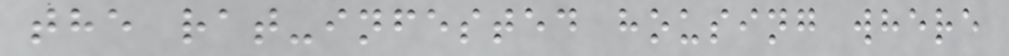the rat-infested housing where
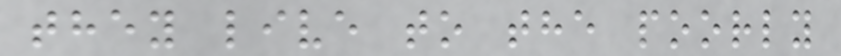they live to the poorly
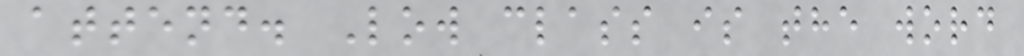attend. Low class is the word
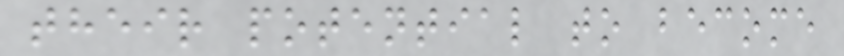their potential to become
